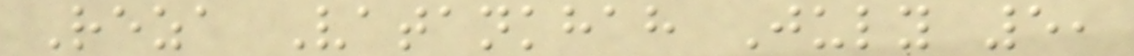Reza Vatankhah July 5,
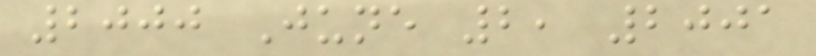2000 June 2, 2001
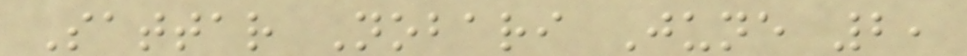Sattar Nobari June 2,
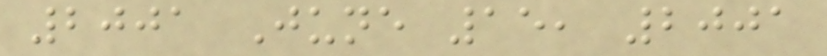2001 June 15, 2001
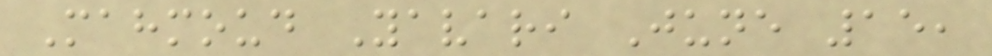Mahmoud Yavari June 15,
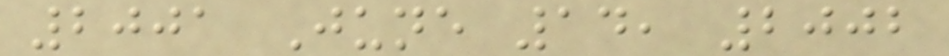2001 June 14, 2002
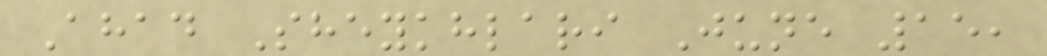Ahad Sheykhlari June 15,
